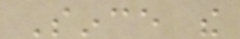Since the
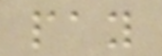pay
